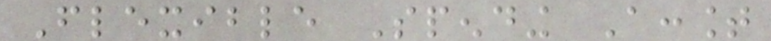Flexible Spending Account
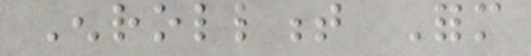Enrollment Form
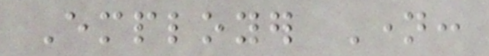Employer Name:
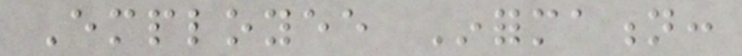Employee Information:
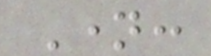Name:
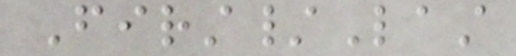First/Last
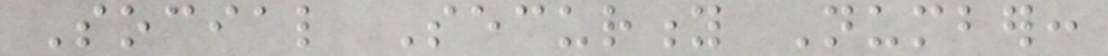Social Security Number:
